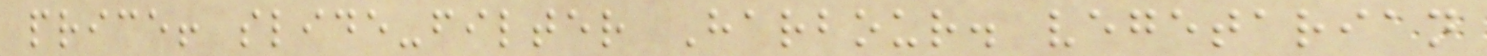price! slide-filter Harbour. vegetarian
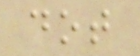dot
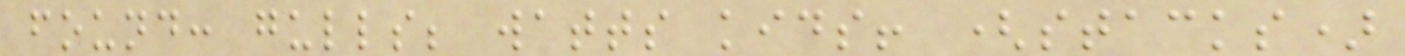found: gulls; watts kids! (stacks)
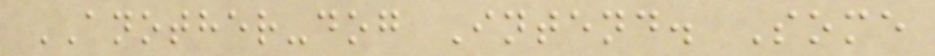ANOTHER-dog Intend. Some
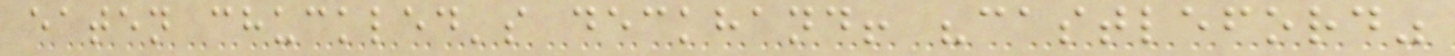eaten chuckled's deckhand! "castleford"
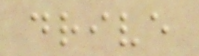drive
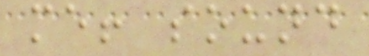me! sound
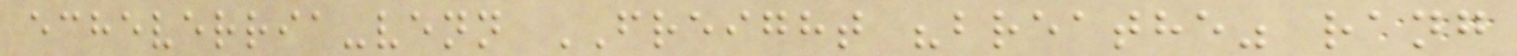echeverria-venn FREIGHT "breathe" rang
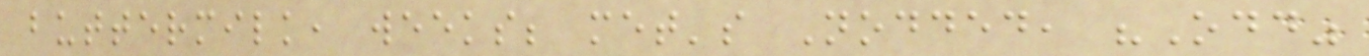buttermilk, weeks; met's Nodded, "Odd"
